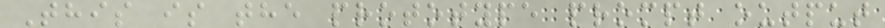This is the prototype prompt output
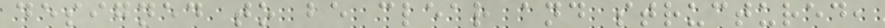designed to be clear and structured,
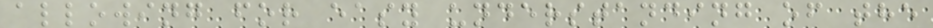allowing for easy understanding of the
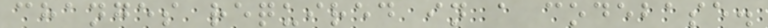changes required in a codebase.
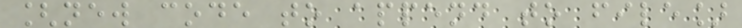[new code to append to file]
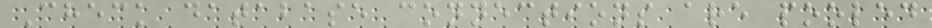Check database connections are pooled
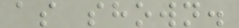as shown.
